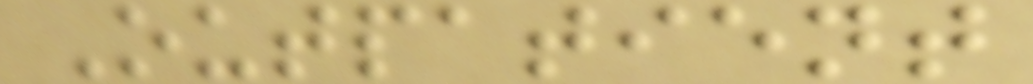Outpatient
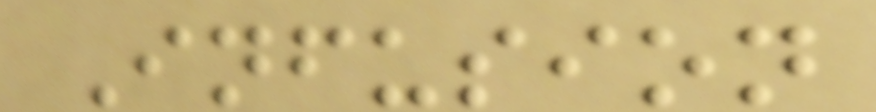Infusion
